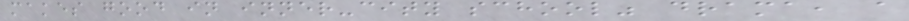makes good in inner-city school" drama, a
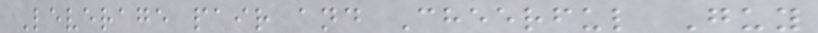Leverage pair and Cheerful Guy
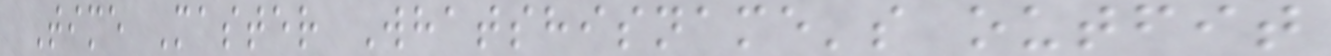Time Master Whatshisname's outfit
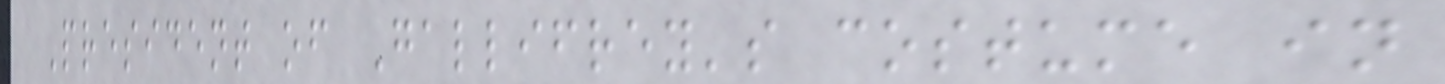President of Gallifrey's costume in
